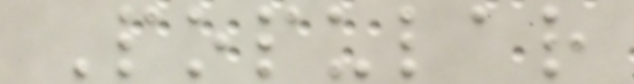Popular
